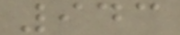943
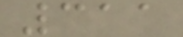311
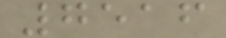7516
